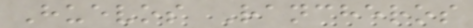Huevos Rancheros
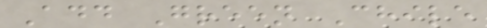Add Green Chile
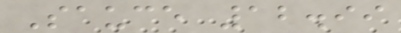Sauce 12.99
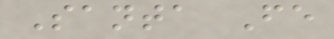Santa Fe
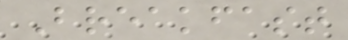Breakfast
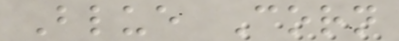Blue Corn
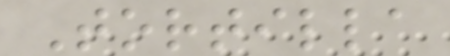Tortilla
